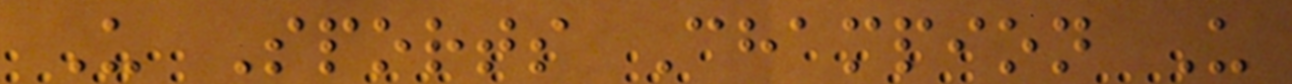U Sports Champion U
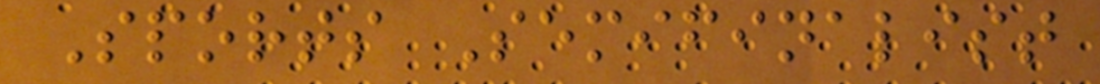Sports Semifinalist
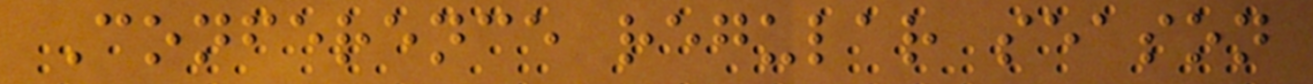Conference regular season
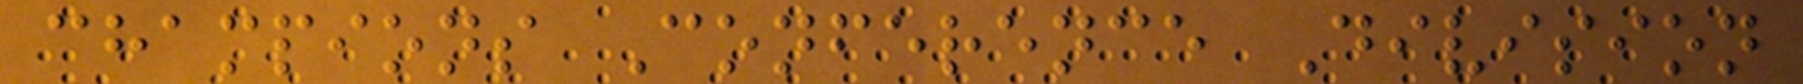champions Conference Division
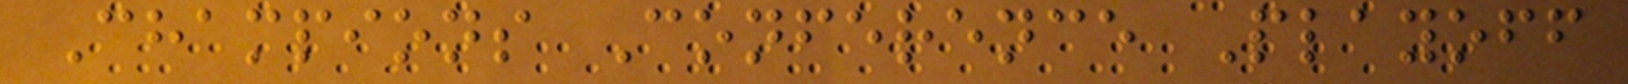Champions Conference Playoff
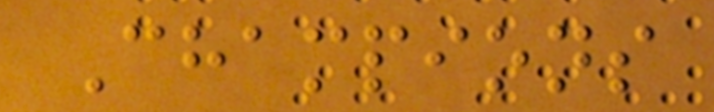Champions
